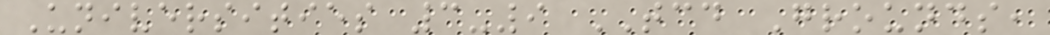Universities 3-9 TCD Grounds,
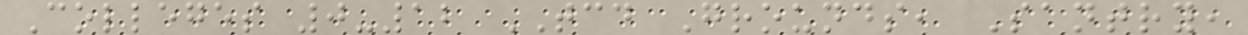Colleges 0-12 TCD Grounds, Santry,
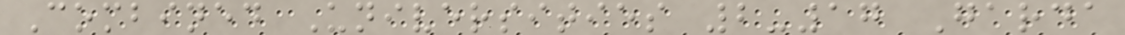Combined Universities 2-17 Garda
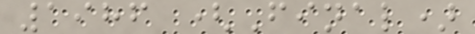1986 (Final)
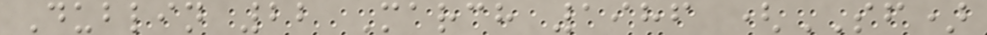Dublin 22 March 1986 (SF)
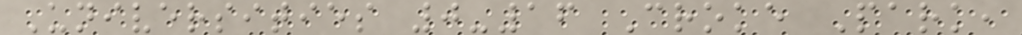Universities 0-16 Croke Park,
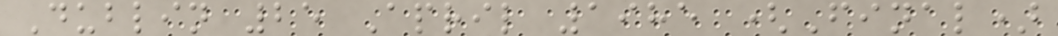Dublin 25 April 1985 (Final)
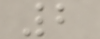2
